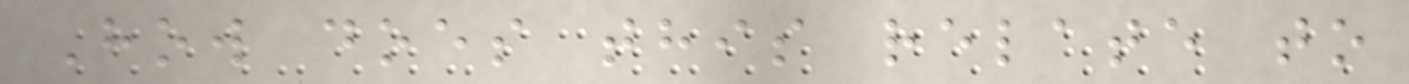How does this relate to
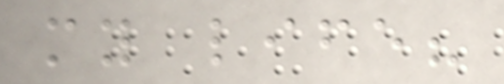my life?
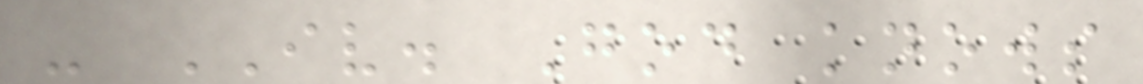- IV. God knows
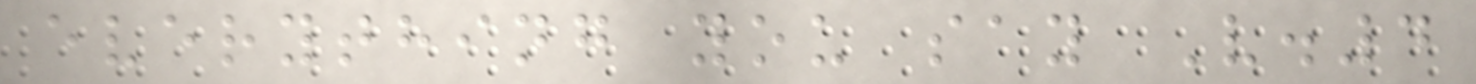everything you say V.4
